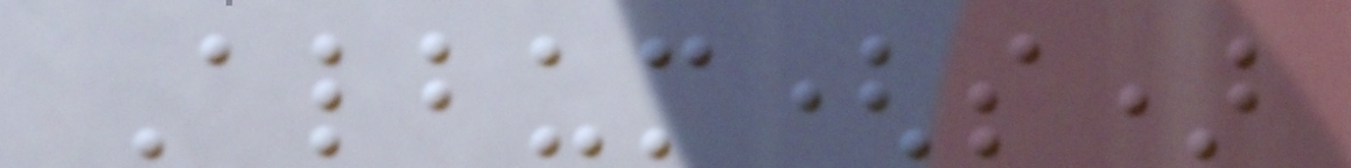Album(s)
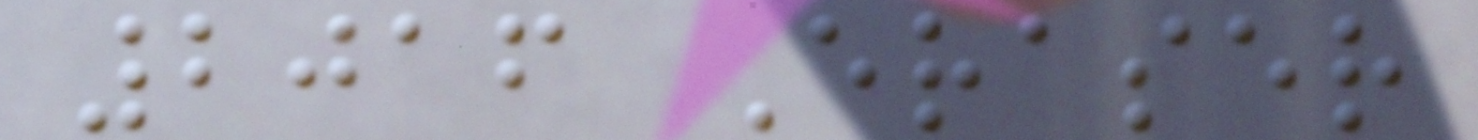2016 Eraser
